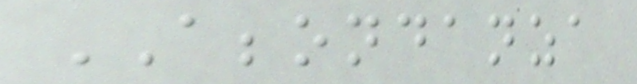ABBONDANZA
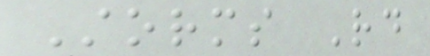Storms Rd
